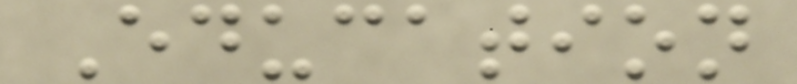Education
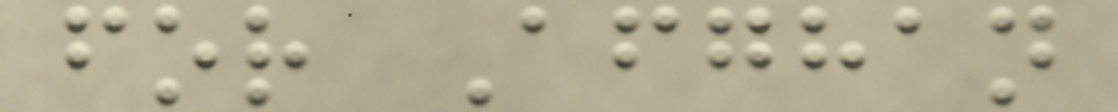for Afghan
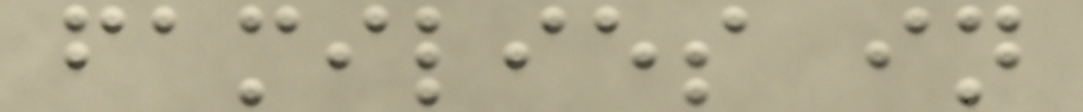families in
